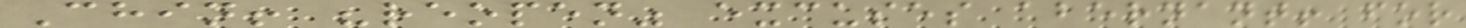Chin! "reopen" excuses abernant! for
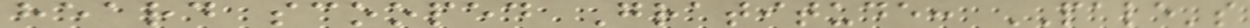heard scooped Gratitude: PALE's
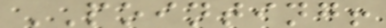POINTING!
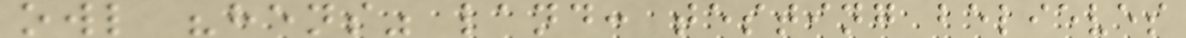owl "hens" land: testing believes
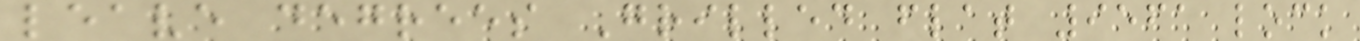leave degrees Grilled flat 9561 lock
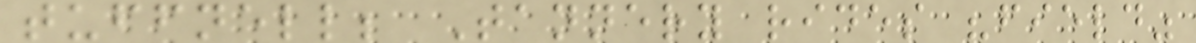tuffnell; Tannery rides "field"
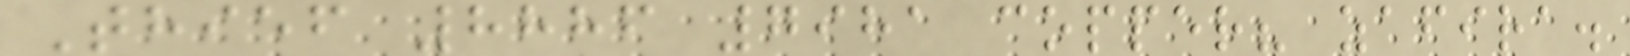Thief 8886 7981 copper? zafira.
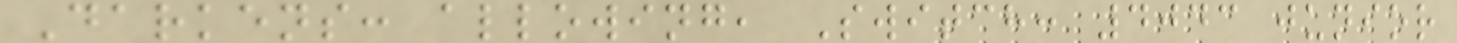Darkens: allowing, Switch: 4043 junior
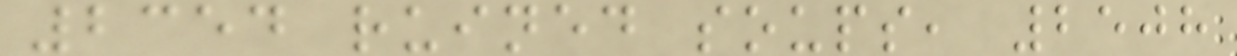2354 ruined soups, 2508
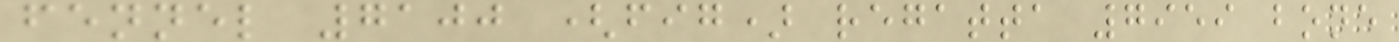fennel 7100 (fig) regatta 7959 bone
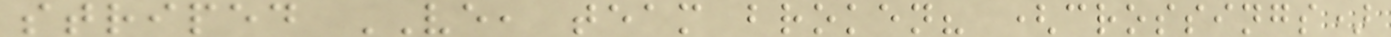striped VE, team broken? (crossings)
